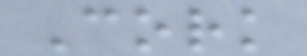Cork
